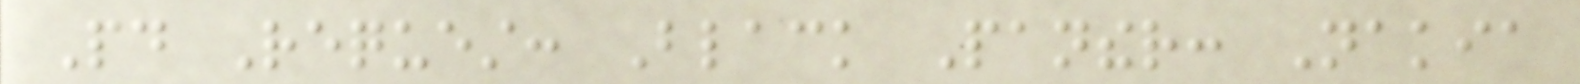Paid Request: Black Panther: Nakia
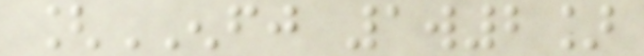[ENFJ 1w2]
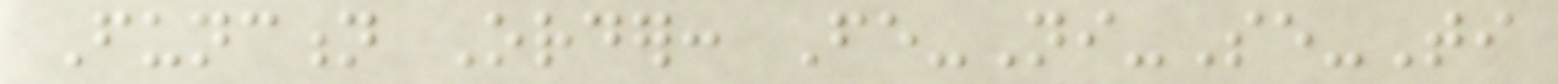Function Order: Fe-Ni-Se-Ti
